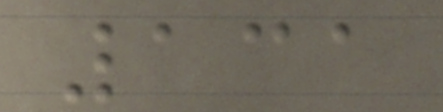131
